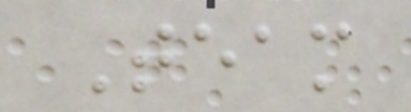Team
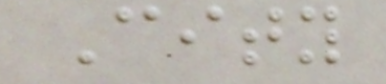City
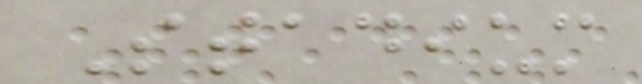Stadium
